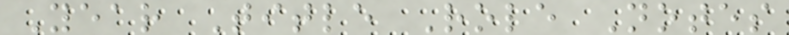Year Title Role Notes
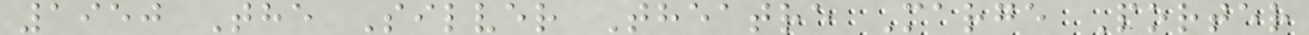1950 The Silver Theatre Marge Porter
